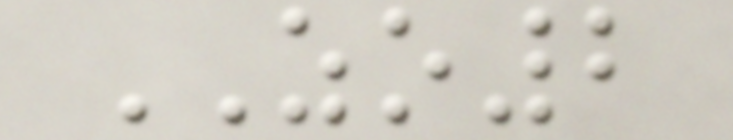ZO2
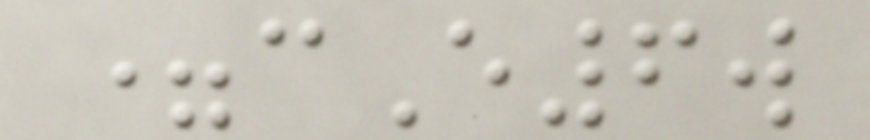=cE6w
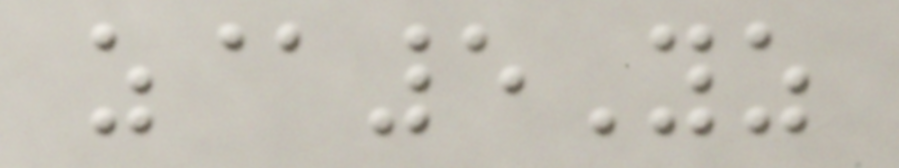z@5Yz
